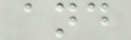and
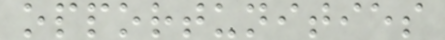opportunities
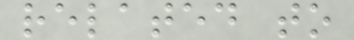related to
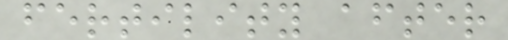fertility after
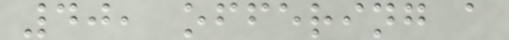40, offering a
